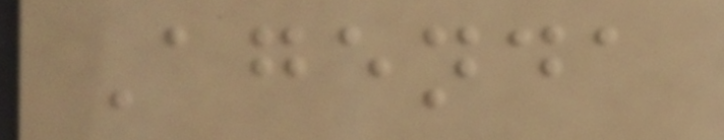Agenda
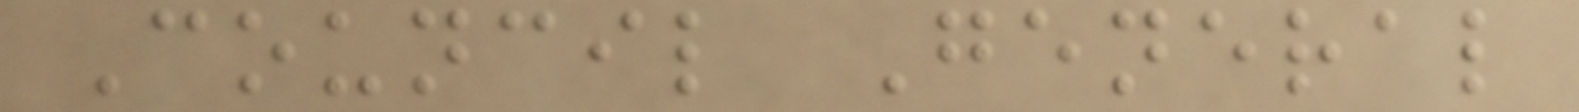Council General
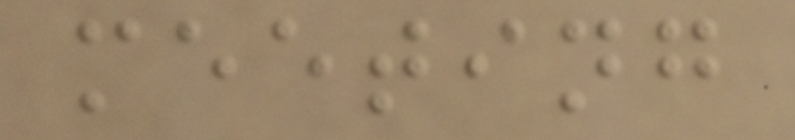meeting
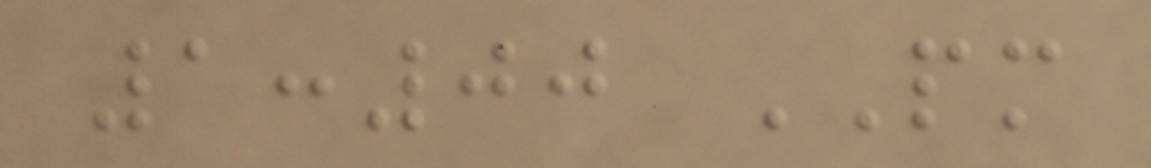1:00 PM
